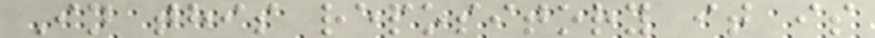In this repository it is
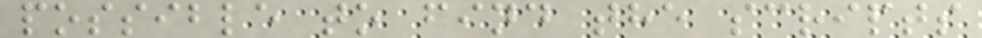possible to find the scripts
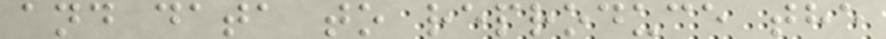and data to reproduce the
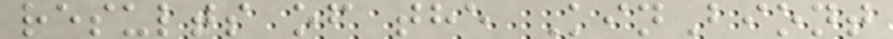results of the KinBiont
